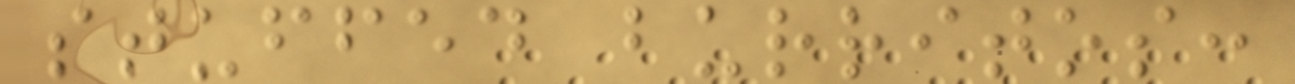stuffed burritos:
